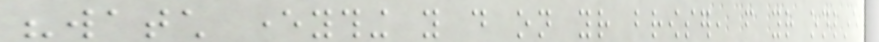"watch everything you do on your browser, from your online
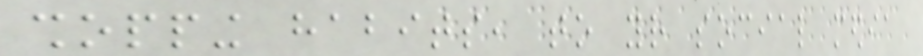shopping habits, to your social media
